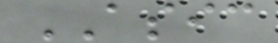ASIC
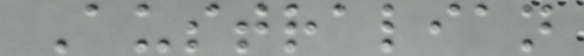Australian
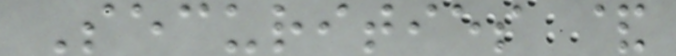Securities &
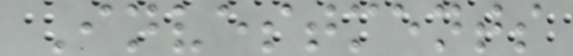Investments
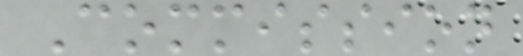Commission
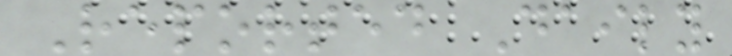Reported Daily
